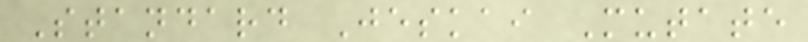Standard Jeskai Mutate
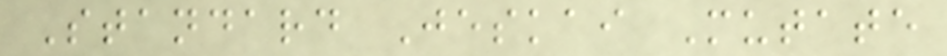Standard Jeskai Mutate
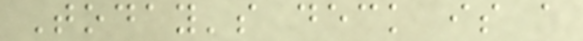Today's deck is a
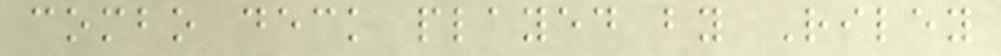combo deck played by Riley
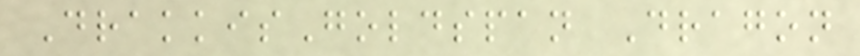DrakkisGoldspan Dragon
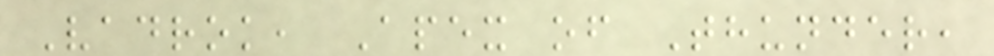Vadrok, Apex of Thunder,
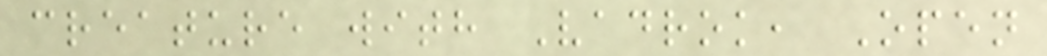creature with Vadrok, Open
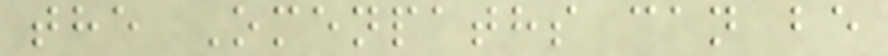the Omenpaths can be
